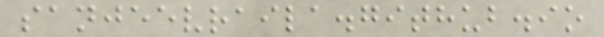sanjeevraila.github.io
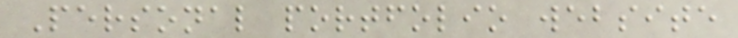Personal portfolio website
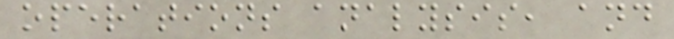operations analysis, and
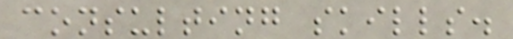consulting skills.
